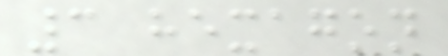3 hexagon
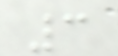3
